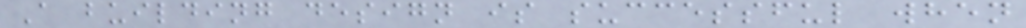A building design is successful when
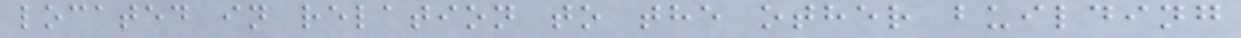located in relation to the other building
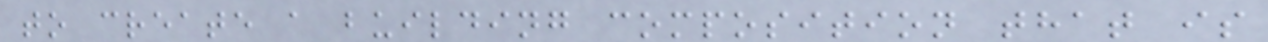to create a building composition that is
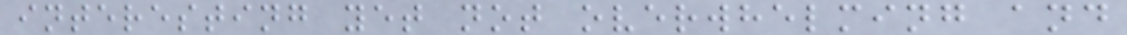interesting yet not overwhelming and
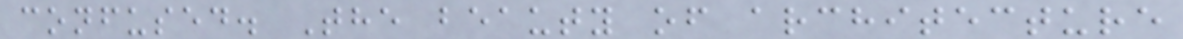confused. The beauty of architecture
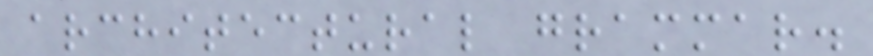architectural grammar.
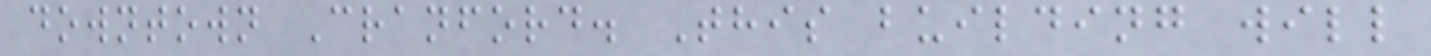downtown Cranford. This building will
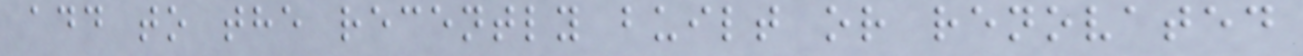add to the recently built or renovated
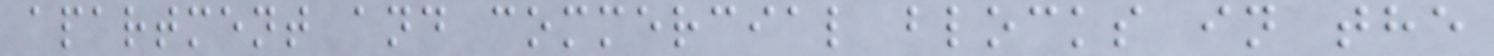apartment and commercial blocks in the
